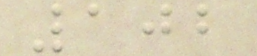102
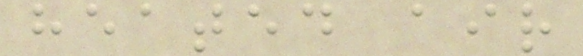heated air
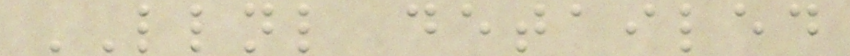LLNL detailed
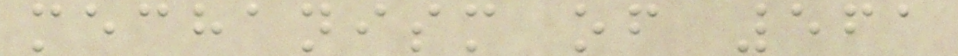mechanism of 561
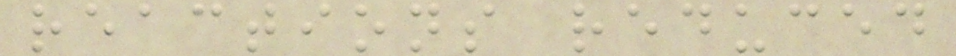reactions reduced
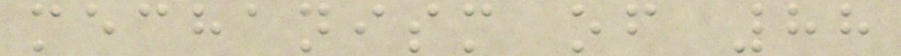mechanism of 88
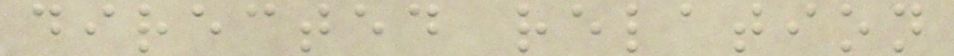directed relation
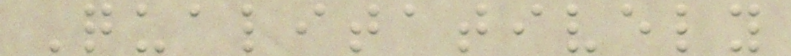Qualitatively
